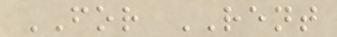FOR RENT
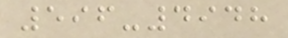596-4948
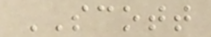SCOTT
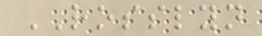ROSSLYN
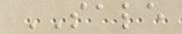SALE
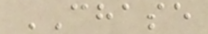CHASE
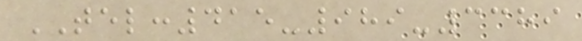TEL:415-989-3389
